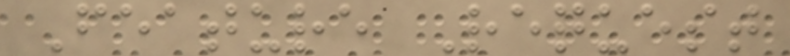Feature Request
